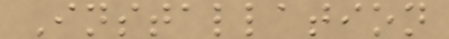Installation
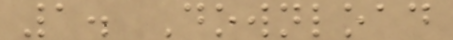1. Download
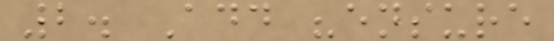2. Add "ensure
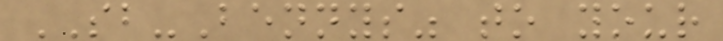SB-Bennys" to your
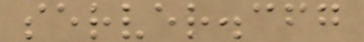server.cfg
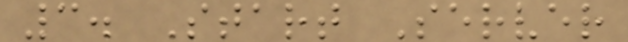3. Start Server
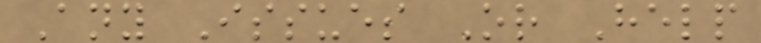Any Issues Or Help
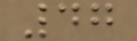47
